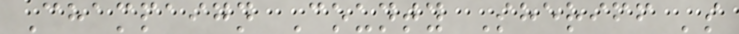Champaign County Sheriff 's
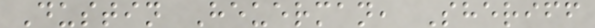Dustin Heuerman, Sheriff
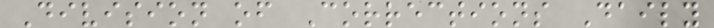Division of Corrections Daily
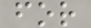for
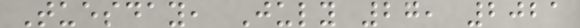Tuesday, July 27, 2021
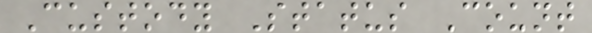Custody Status Count
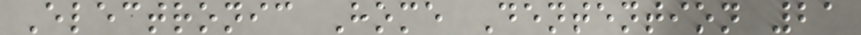Electronic Home Dentention 21
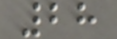28
